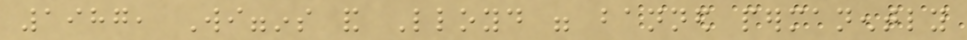1987, Wiggins and Lloyd were banned permanently
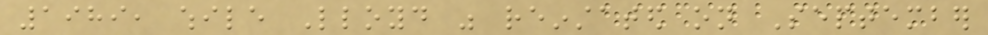1989, while Lloyd was reinstated on September
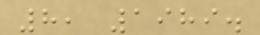8, 1989.
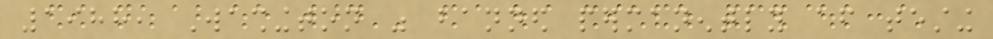1988, Washington was banned permanently after testing
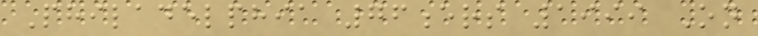Philadelphia 76ers 1999 On
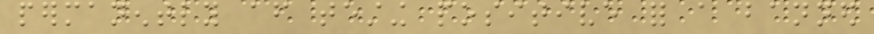permanently after testing positive for a banned
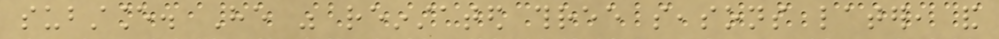substance. He was reinstated three seasons later, and
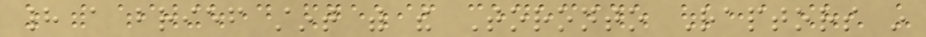had a brief stint with the Toronto Raptors in
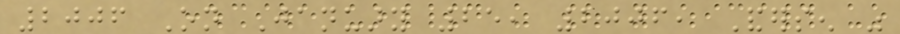2006 On January 25, 2006, Andersen was
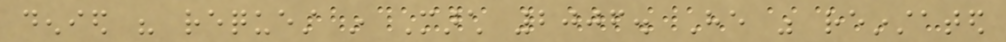denied his request in March 2006. He was reinstated
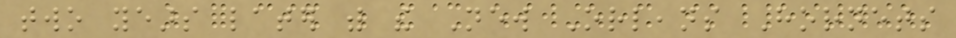two years later with the New Orleans Hornets
